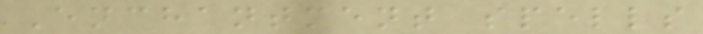Enchantment spells
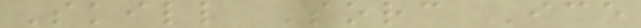Skill Sorc Ice
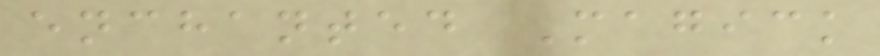enchanted Magick
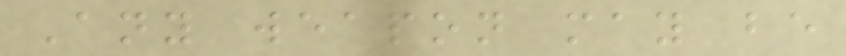Any weapon may be
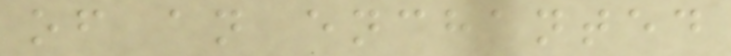of an enchanted
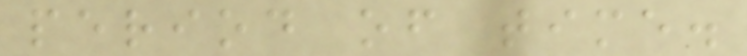period of time.
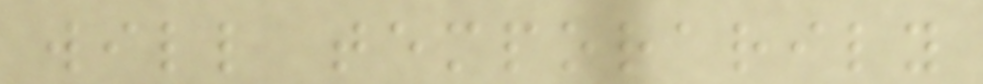will temporarily
